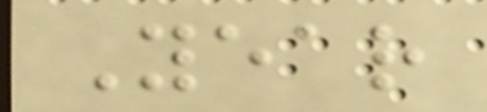Year
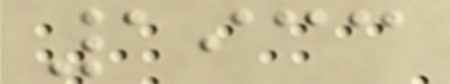1933
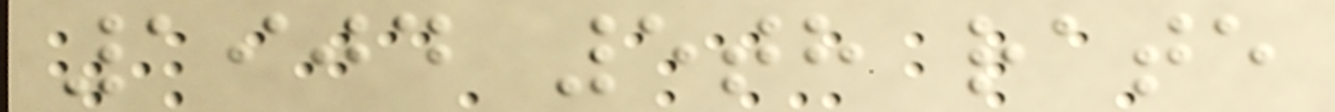1904 5th rate
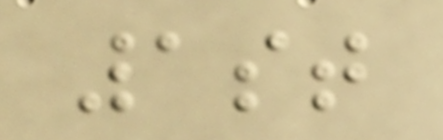1st
